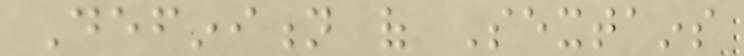Definition of Sextains
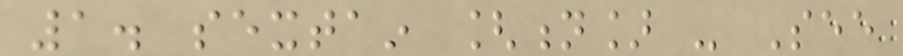1. sextain [n] - See
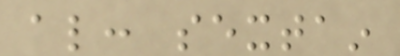also: sextain
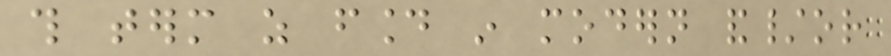this term as found in modern and/or
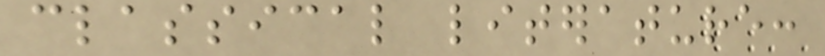classical literature:
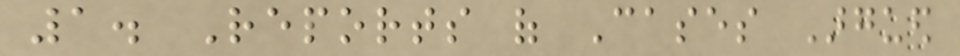1. Reports of Cases Argued
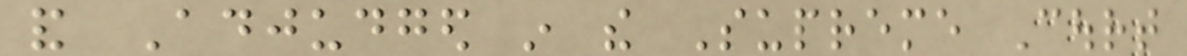and Adjudged in the Supreme Court
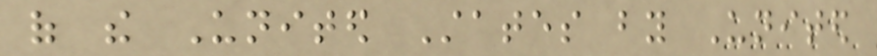of the United States by United
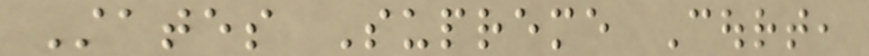States Supreme Court,
